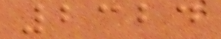2324
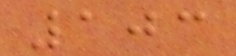103
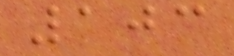103
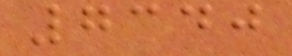7340
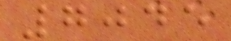7045
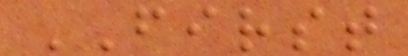FIRST
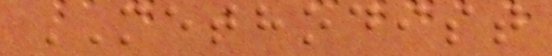METHODIST
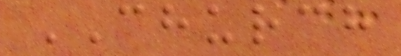CHURCH
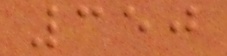350
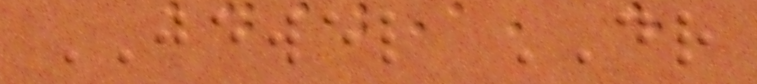JEWEL DR
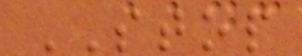STOP
